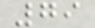79
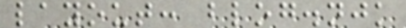layout: blog.njk
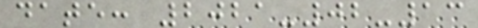date: 2021-02-13
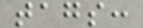tags:
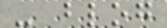- blog
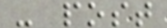- post
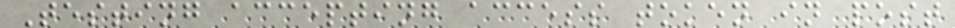Testing accepting access token in post
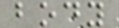body
